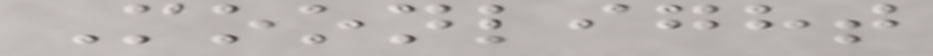Moonlight
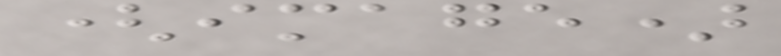(image)
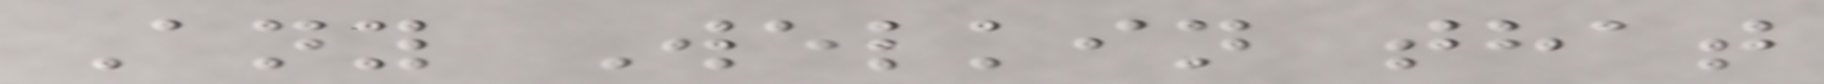Any Welkin that
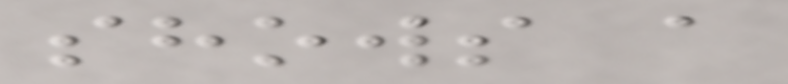shows a
